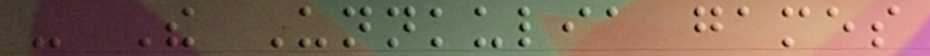- The Unnkulia games
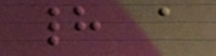had a
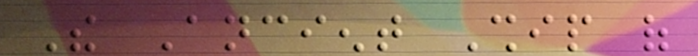The Ancient Ship of
